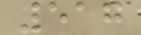517
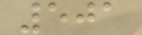501
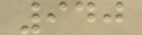940
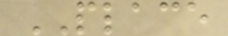PLACE
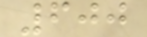600
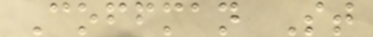Coffman St
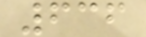636
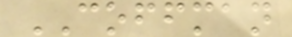COFFMAN
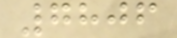7806
